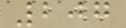207
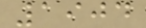1904
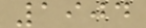1904
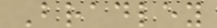Bradley
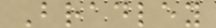Bradley
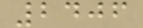2406
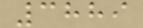3889
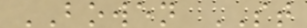BOWEN ST
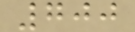700
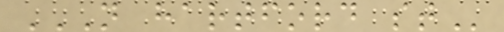N HARTFORD ST
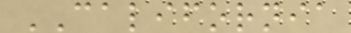CALIFORNIA
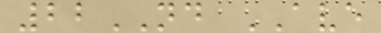22ND AVE
